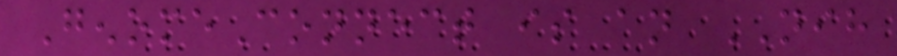GenomeConnect is an NIH
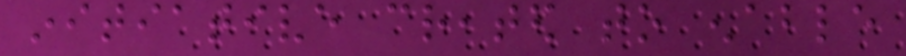initiative created to enable
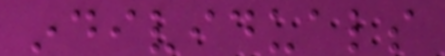individuals
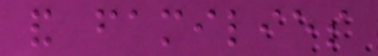and families
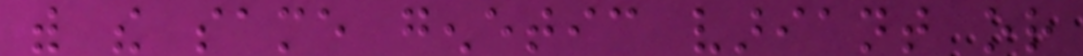with the same genetic variant or
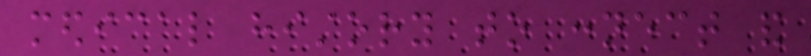medical history to connect and
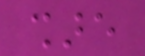share
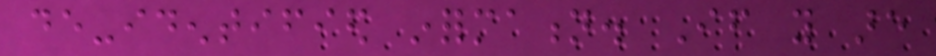de-identified information. If you are
